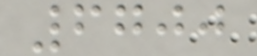6700
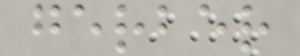gerber
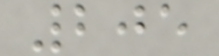205
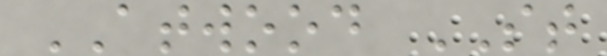ATWOOD ST
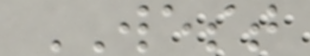WEST
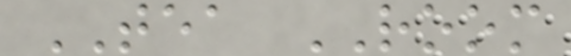TEA ROOM
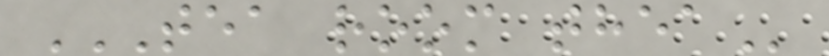TEA ROOM THEA
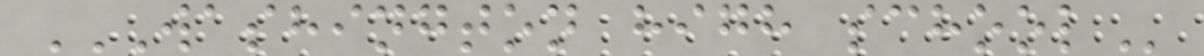WASHINGTON HIGH SCHOOL
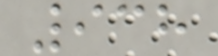938
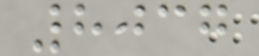8037
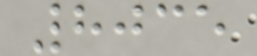8035
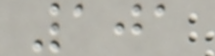101
